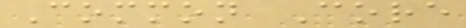Common Core
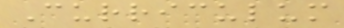Curriculum
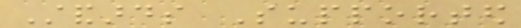Standards Supported
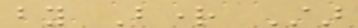by Bright Star
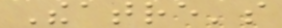Theatre's
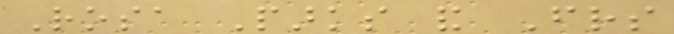Rosa Parks and Friends
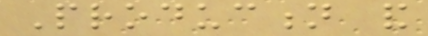Production and
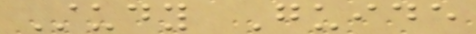Study Guide
